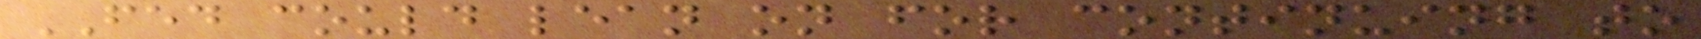FED could lean on for continuing to
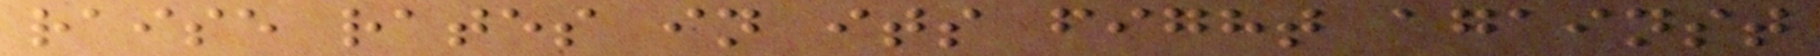raise rates in its fight against
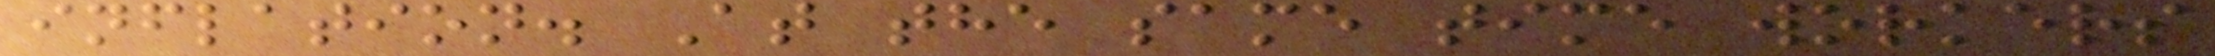inflation. At the same time workers
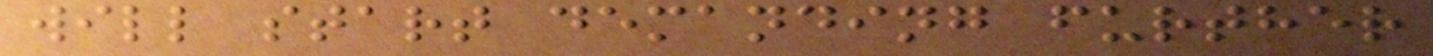will start demanding further
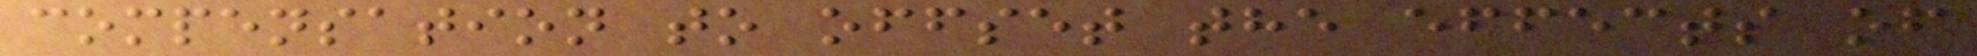compensation to offset the effects of
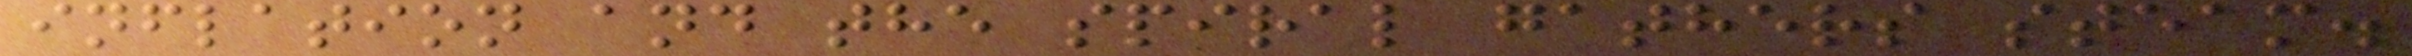inflation and the spiral gathers steam.
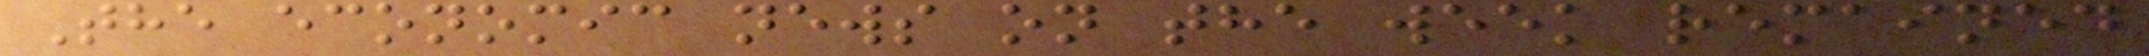The economic news on the week remained
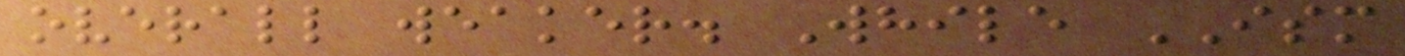overall weaker. While ISM
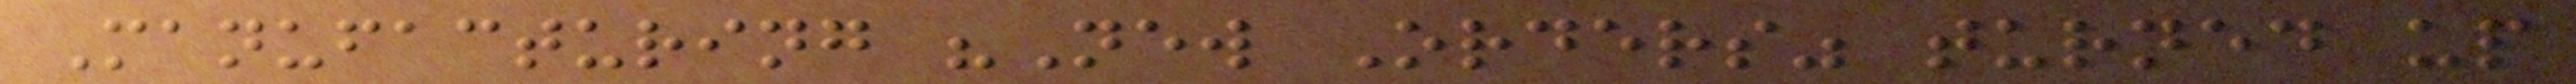Manufacturing "New Orders" turned up
